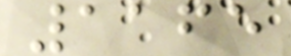1165
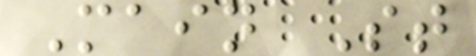Main St
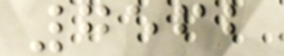7562
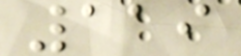119
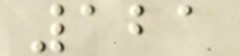121
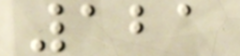121
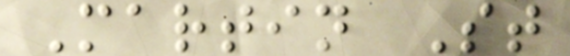Martin St
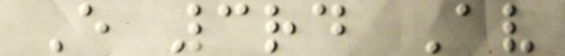E 3rd Av
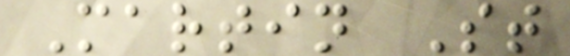Martin St
